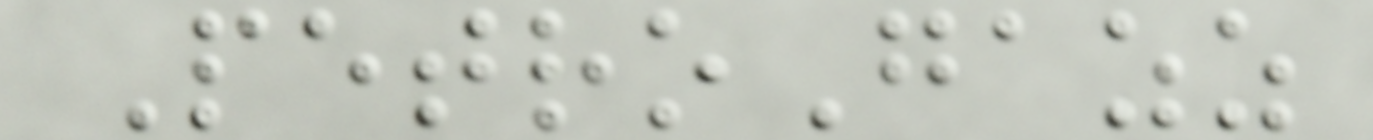PetroGazz
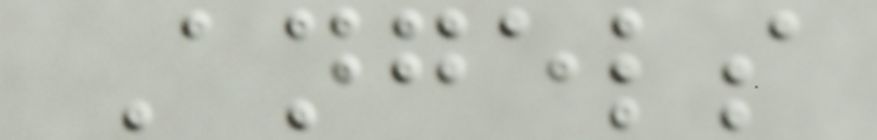Angels
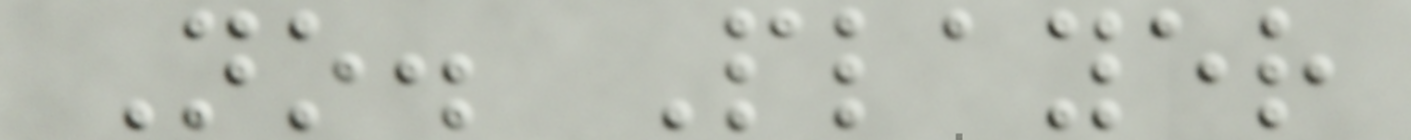No. Player
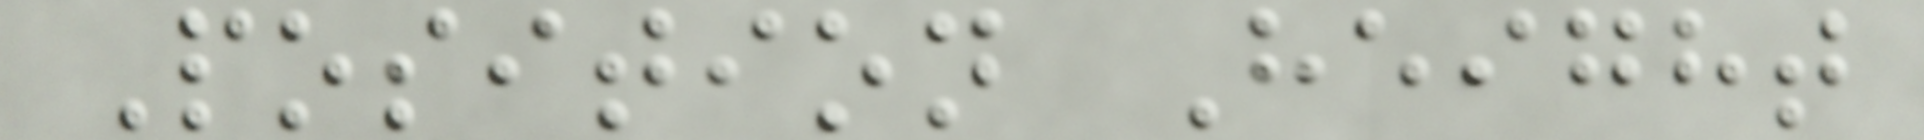Position Height
